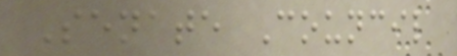Senate Council
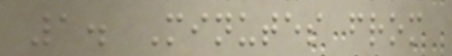1. Minutes from
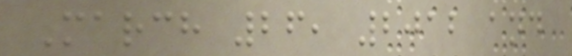March 26, 2012 and
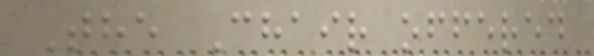The Chair offered
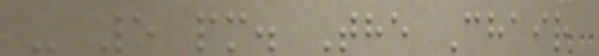- 5 pm. The Chair
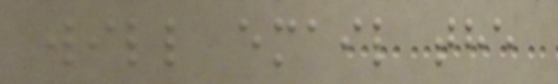will email the
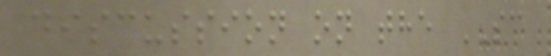discussion on the SC
